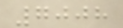7008
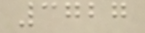3727
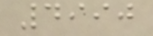4990
